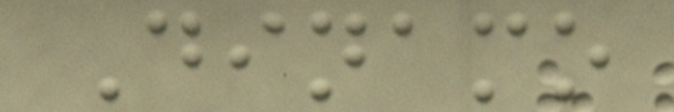Dinamo
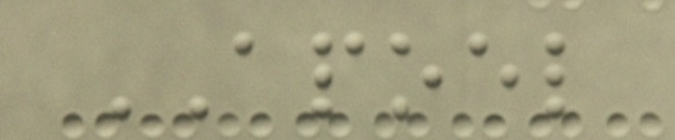APOEL
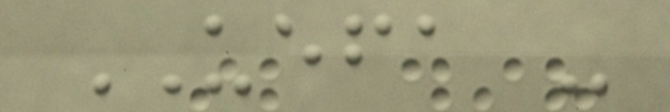UEFA -
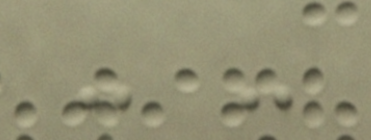- -
